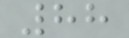88
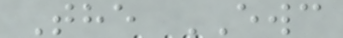The EWC
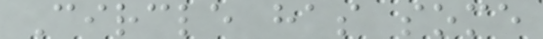Circle has some
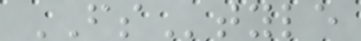FStyle
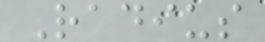Radius
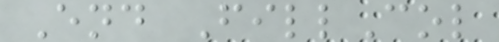End FillCol
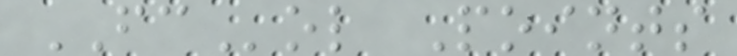FCol Points
